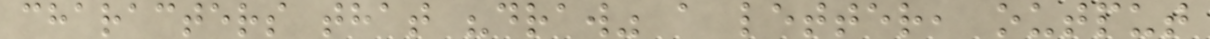characters that "draw" a letter, output
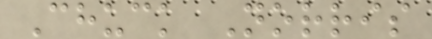Chuck Norris
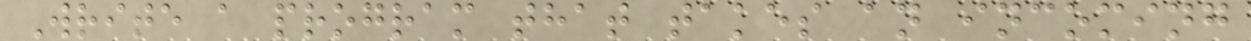Write a program that takes an incoming
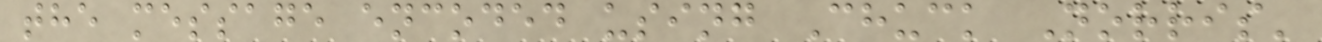the message encoded using Chuck Norris'
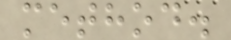method.
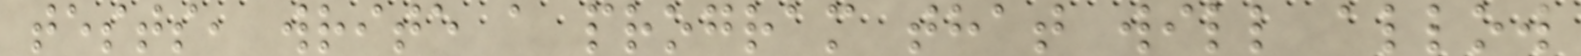tests, write a program that will allow
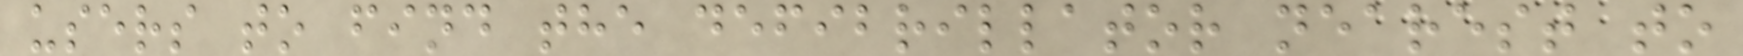users to find the defibrillator nearest to
